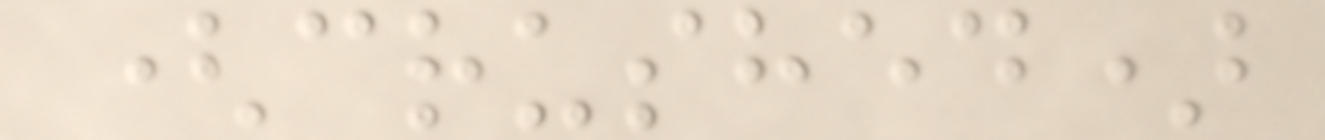(crushed)
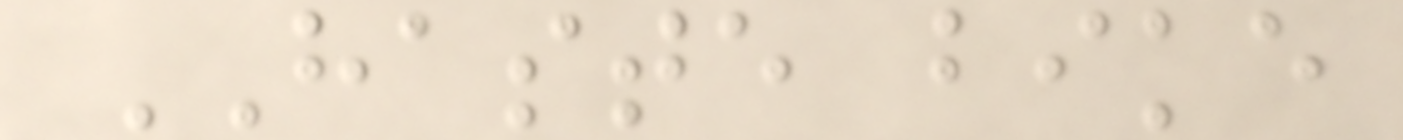HASTE bike
